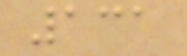131
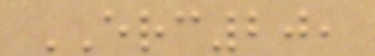ERC20,
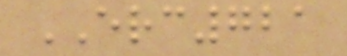ERC721
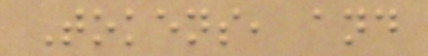Tokens, and
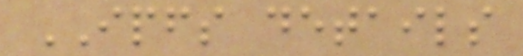IPFS details
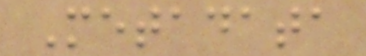Metadata
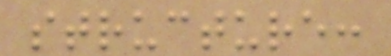structure:
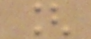[
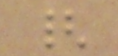{
